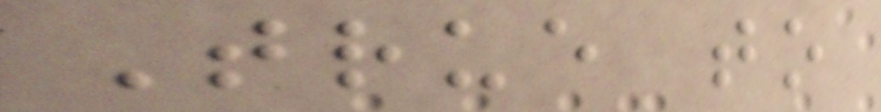True to
